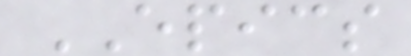EPICS
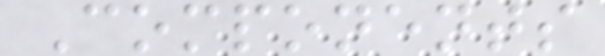Components
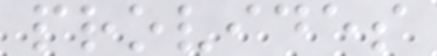provides
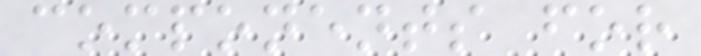components for
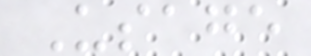Usage
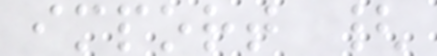import {
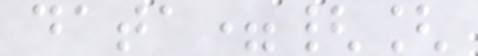data={[
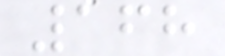168
